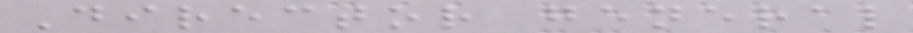Director general
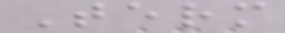Term
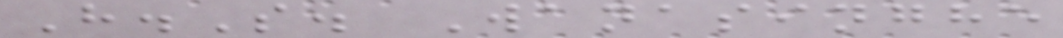H.S. Wanasinghe
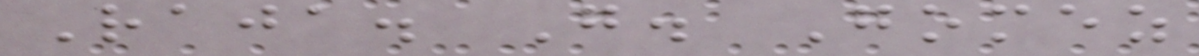Raja. G. Gomez
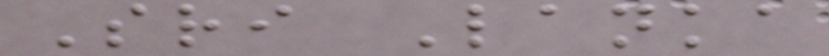Sri Lanka
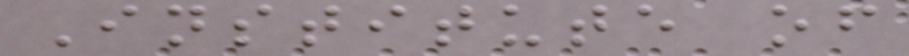Institute of
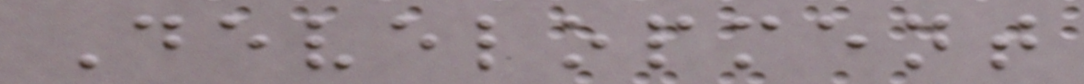Development
